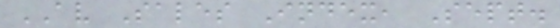AV Sales Index, Sept.
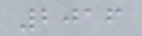2016
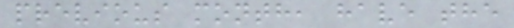previous month, have the
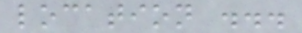location ...
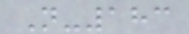N-183
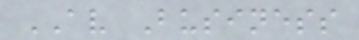AV Business
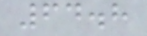64.8
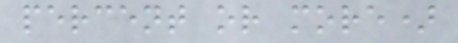percent or more)
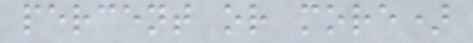percent or more)
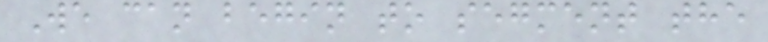We can begin to segment the
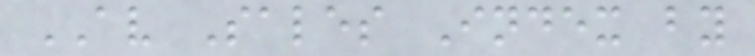AV Sales Index by
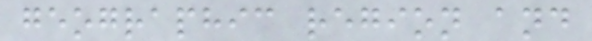geographic region and
